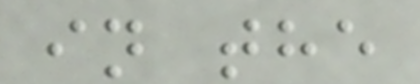in the
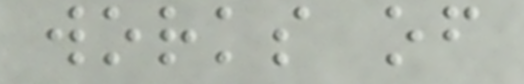works of
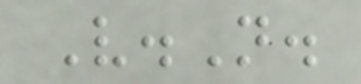V.N.
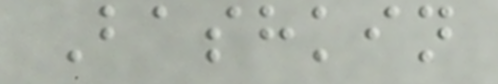Bashkin
